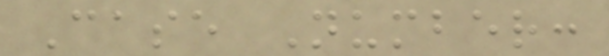Case Number:
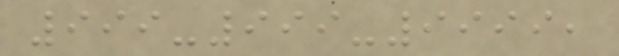999-999-9999,
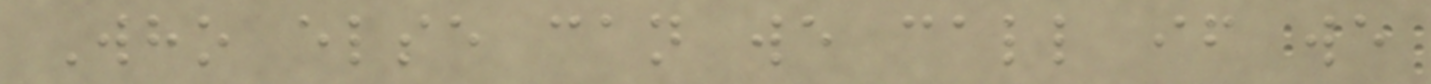Who else can we call if we
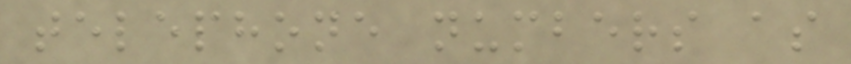telephone numbers as
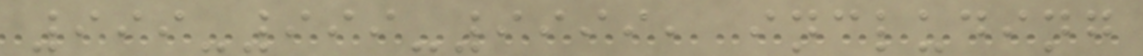999-999-9999, including
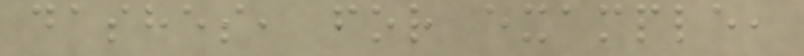dashes, for example,
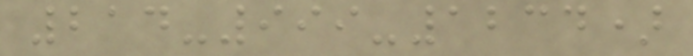214-999-1234)
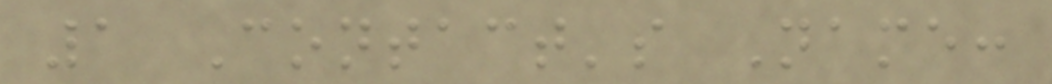1 Contact's Name:
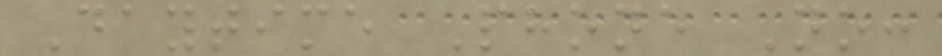Daytime Phone No:
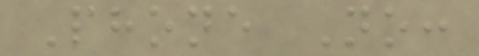Phone No:
